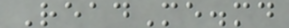ReadMe.md
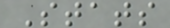Stats
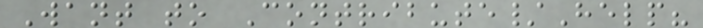Want to Contribute/Help?
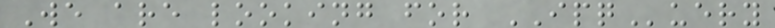We are looking for IPQuery
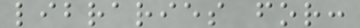libraries for:
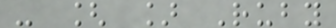- [ ] Ruby
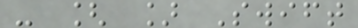- [ ] Swift
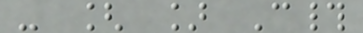- [ ] C#
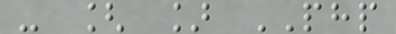- [ ] PHP
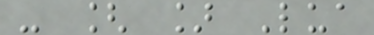- [ ] Lua
